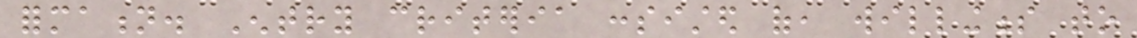formation. Entry criteria consisted of, willingness to
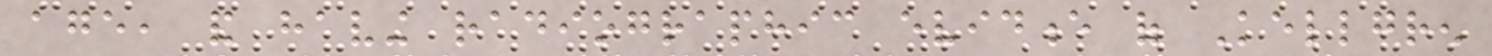age, and having radiographic evidence of Kellgren
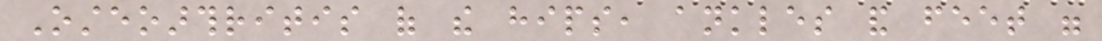Osteoarthritis of the hips, ankles and feet were
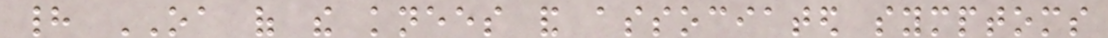had OA of the knees and associated symptoms
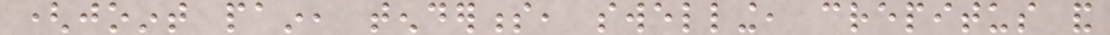(joint pain, tenderness, swelling, crepitus and
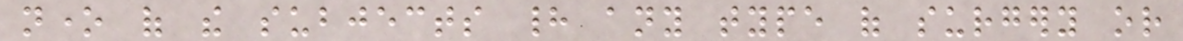none of the subjects had any type of surgery or
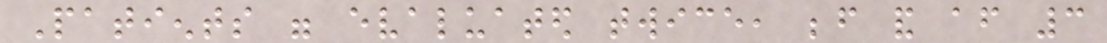Patients were evaluated twice, before and after 3
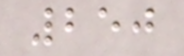250
